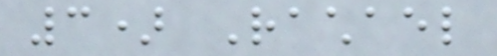3) Rachael
